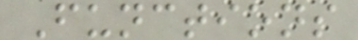Functions
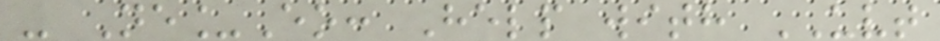- Ne_Eo: Help with UVT
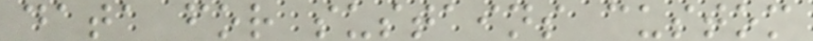data for sustains custom
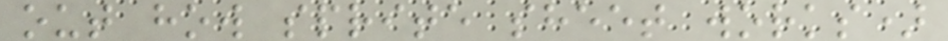out how sprite sheet works)
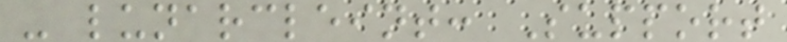- lunarcleint: Support
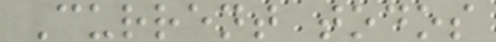Current todos
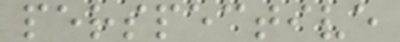perspective
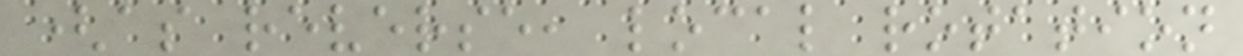(as reverse, local rotation
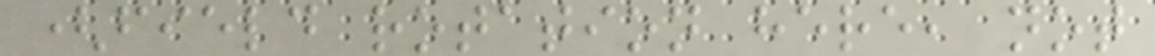(field rotation here, not
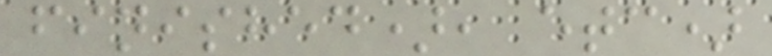finished), etc)
